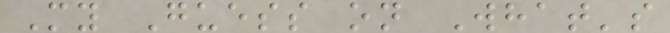My Guess on What's
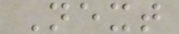Next
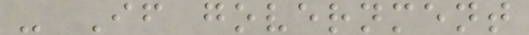- If government
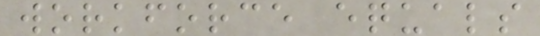workforce equals
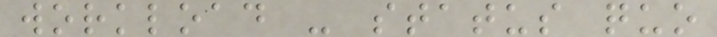workload - status quo
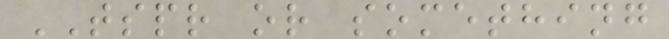TSPR or something
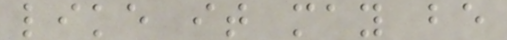like it may be
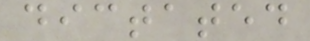dictated
